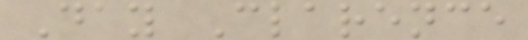Day Clarence
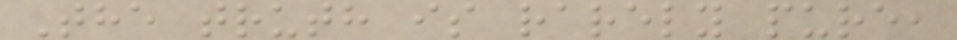The truth is rarely pure,
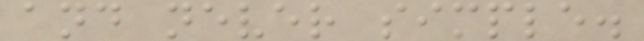and never simple.
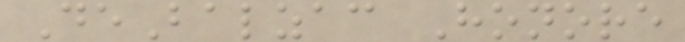DeBalzac Honore
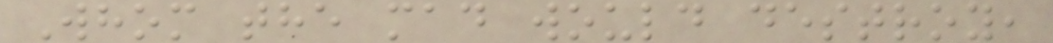Whom the mad would destroy,
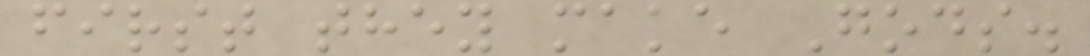first they make Gods.
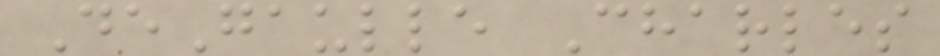DeGaulle Charles
